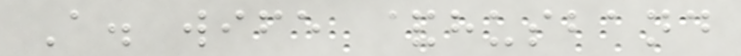A. wife &husband
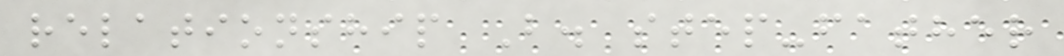relationship B. step-father
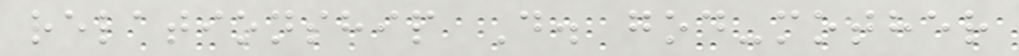relationship D. god-mother
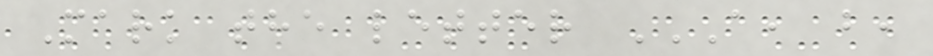Mark the letter A, B,
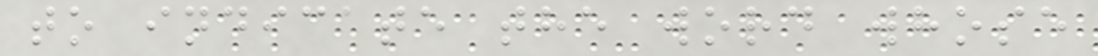to indicate the word whose
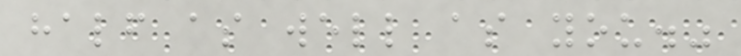half as well as you."
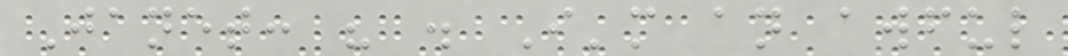Janet: " . I'm an awful
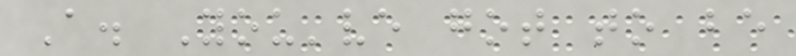A. You've got to be
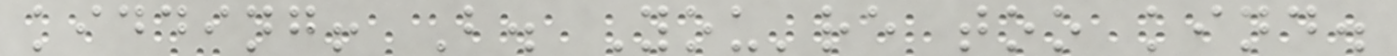kidding! B. You're too kind.
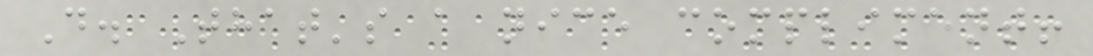D. That's a nice compliment!
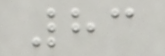83
